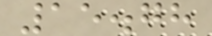15.78
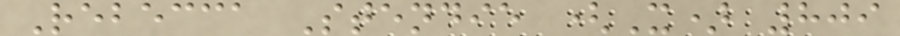Rebecca Stendie (X) 809
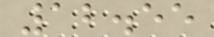12.55
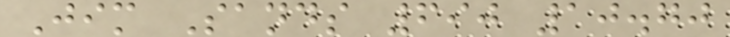Jim Sands 690 10.70
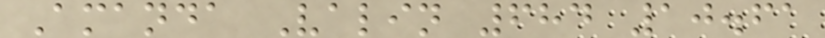Amanda Valin 684 10.61
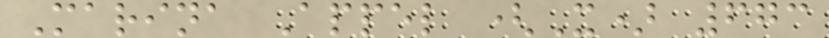Marina Appel (X) 673
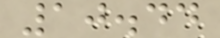10.44
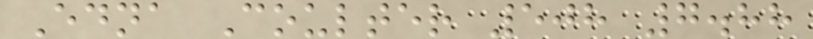Edna Coulter 508 7.88
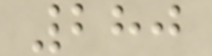280
